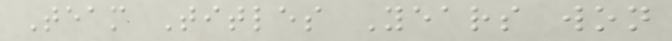Team Titles Years won
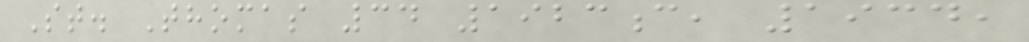St. Thomas 34 1923c, 1934,
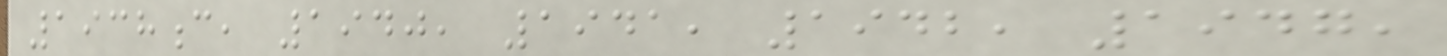1938c, 1940, 1941, 1942, 1947,
